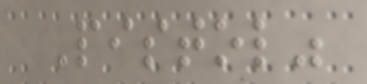Pistol"
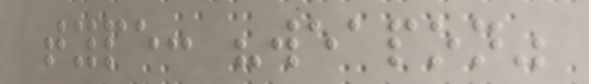type: "weapon"
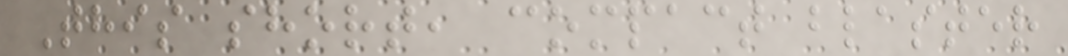This short, compact blaster
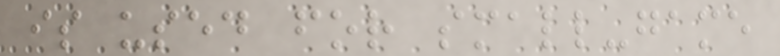is used for small-game
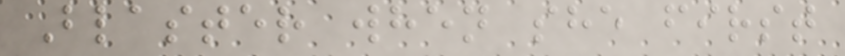Blaster when she first
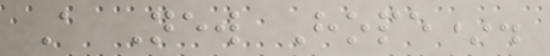A New Hope*.
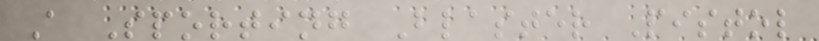A Sporting Blaster Pistol
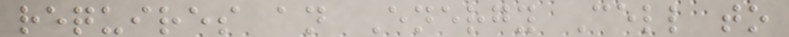requires an Energy Cell to
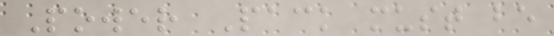Power Pack must be
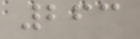263
